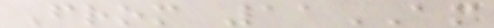From 11AM
